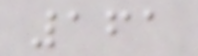161
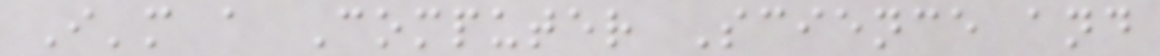I'm a Computer Science and
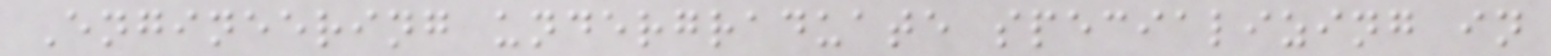Engineering undergraduate specializing in
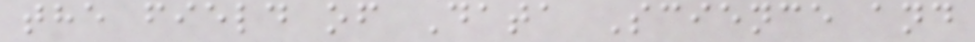the field of Data Science and
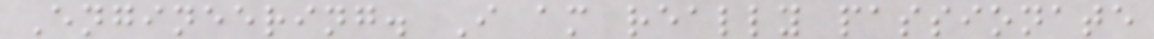Engineering. I am really passionate
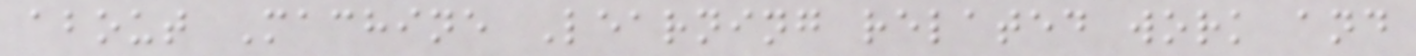about Machine Learning related work and
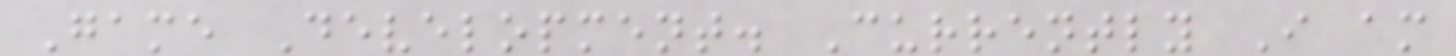Game Development. Currently I am
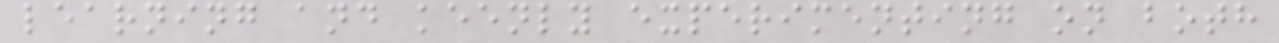learning and keenly experimenting on both
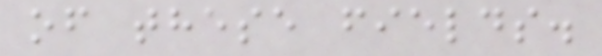of these fields.
